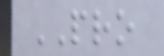PRO
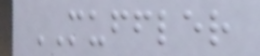MUFFLER
